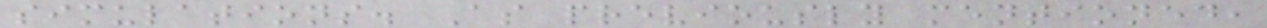simulations. As previously mentioned,
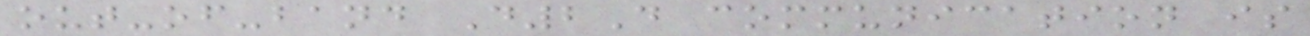out-of-band D2D communication is
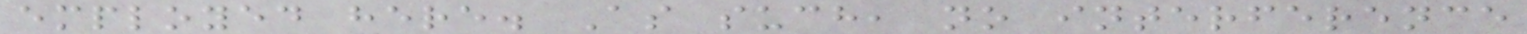employed here. As such, no interference
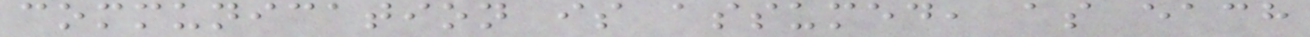communication is assumed, as each
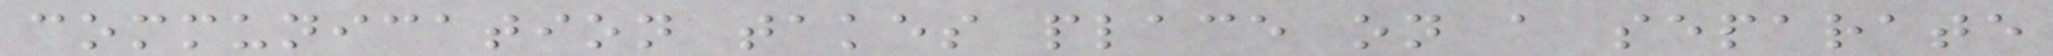communication takes place on a separate
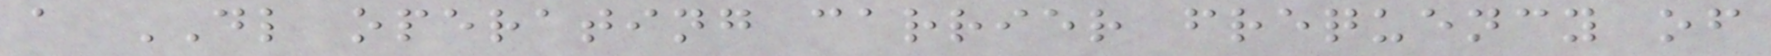a DL operating carrier frequency of
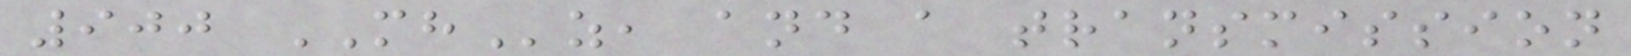900 MHz, and a transmission
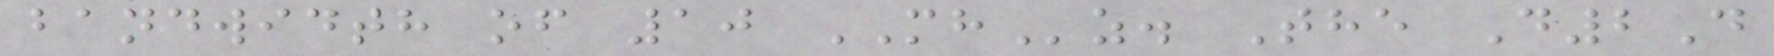bandwidth of 10 MHz. The D2D
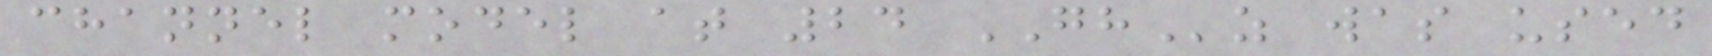channel model at 24 GHz was used
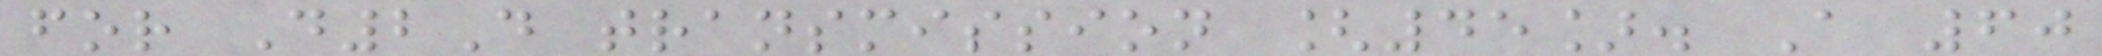for D2D transmission [45]. A 60
